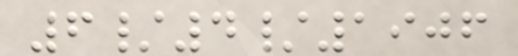6/4/1906
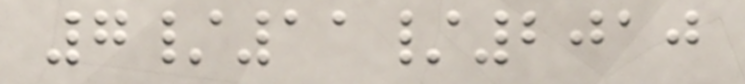7/11/2010
